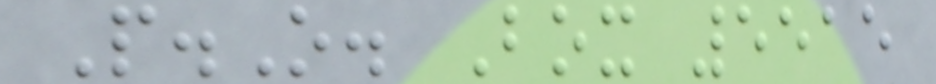P.O. Box 5515
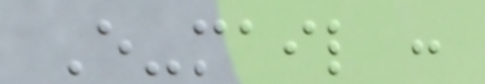E-mail :
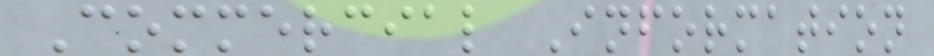Commercial Information
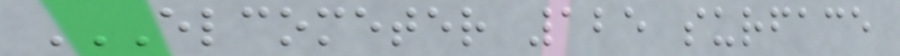ELCOMETER 125 SURFACE
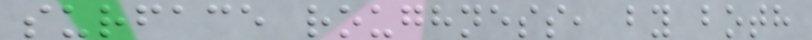surface roughness, by both
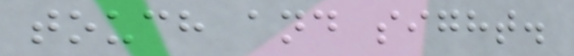touch and sight.
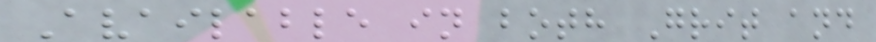Available in both Grit and
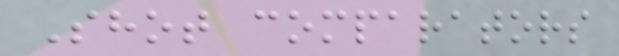Shot comparators
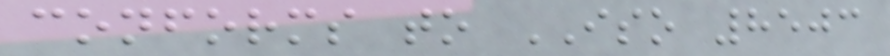conforms to ISO 8503
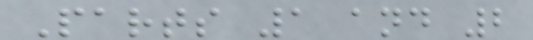Parts 1 and 2
